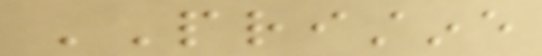PRISTINE
